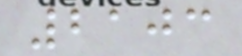2103
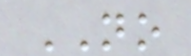NO
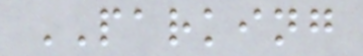PARKING
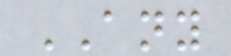ANY
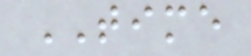TIME
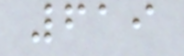619
